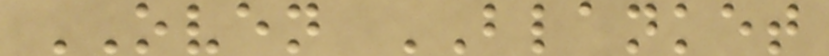OVEN BLANKET
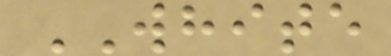WHITE
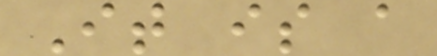It is a
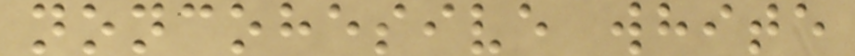noncohesive white
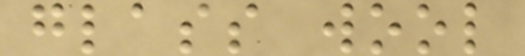glass wool
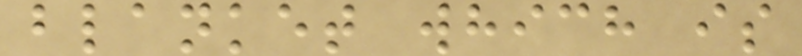blanket which is
